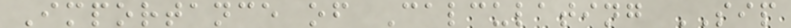Importance of Calculating SIP
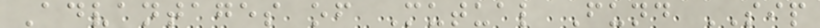Advantages of Mutual Fund SIP
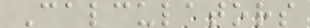Calculators
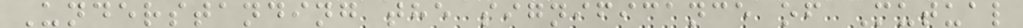Understanding the significance of Mutual
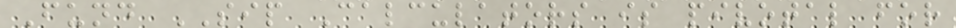Fund SIP Calculators is pivotal for
